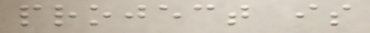project is
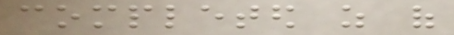completed as of
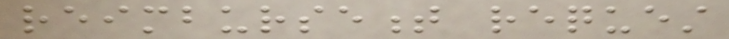reimbursement request
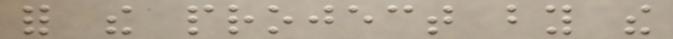for the project by the
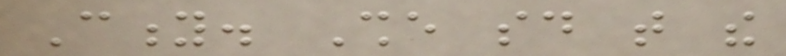City. She said that the
